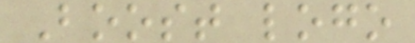Boost logo
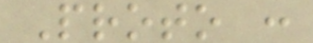Proto :
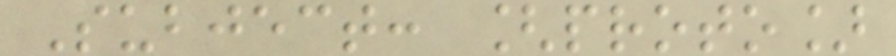Subject: [proto]
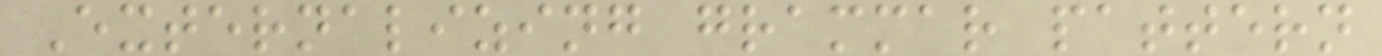Externalizing grammar pattern
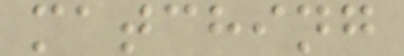matching
